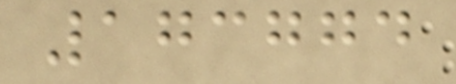173774
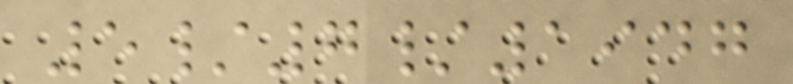5/7/1947
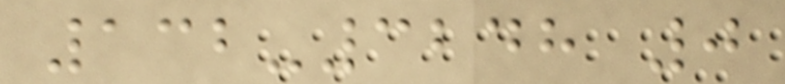132-3248 0
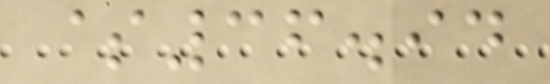$36.94
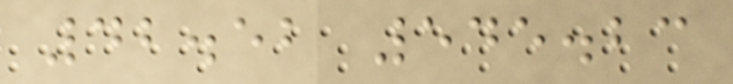42.52 545.23
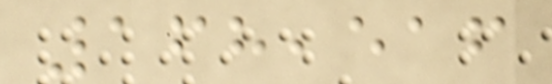168,516
